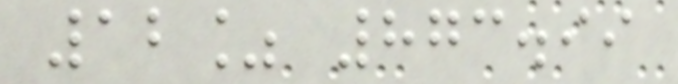12% 873.99
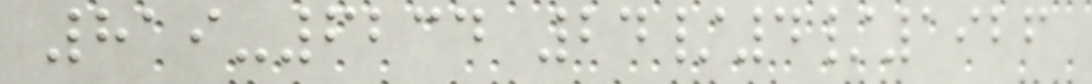819-6234 24/4/1926
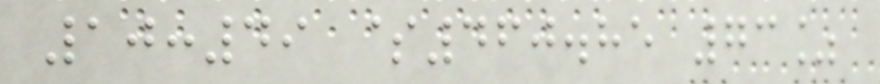10:49 $460.85 73%
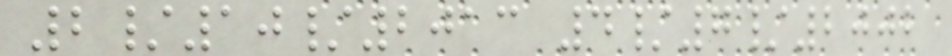2/10/2013 4/7/2002
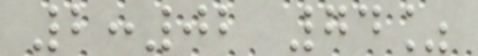2:02 74%
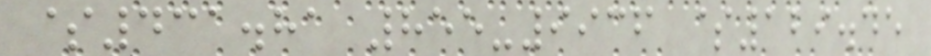$431.81 855-9936 $129.45
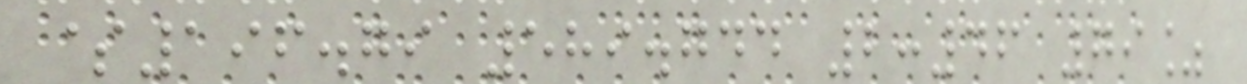$196.79 589.744 2:46 79%
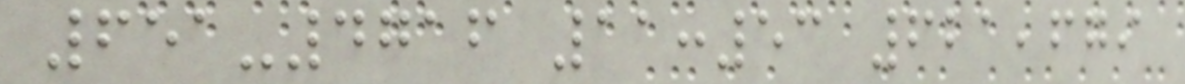651-4716 11:53 621,679
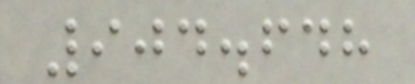904.648
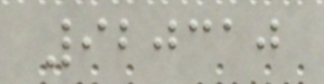920310
